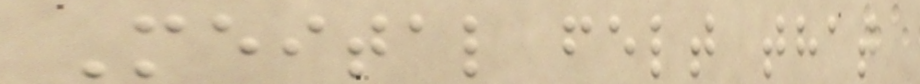Meital felt that
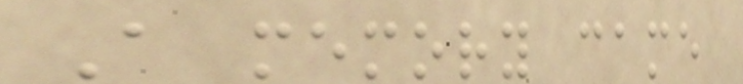A memory came
